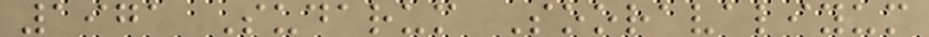1971 Sudarum Sooravaliyum
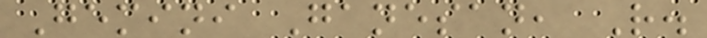Gemini Ganesan, R.
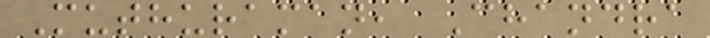Muthuraman, Chandra
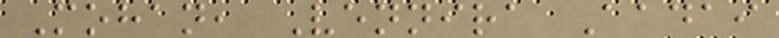Mohan, Vennira Aadai
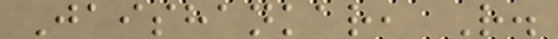Jaishankar, R.
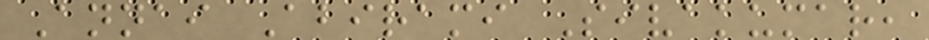Annai Abirami Sivakumar,
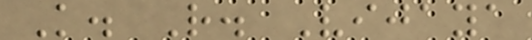K. R. Vijaya
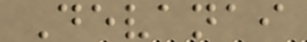Devanai
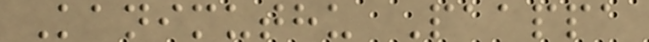Kanimuthu Paappa
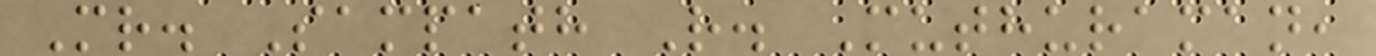Mr. Sampath R. Muthuraman,
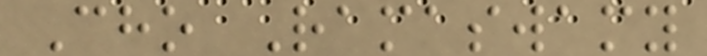Cho Ramaswamy
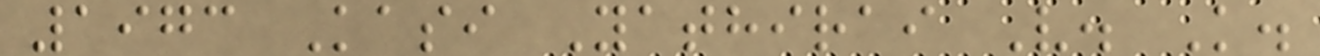1973 Kasi Yathirai V. K.
